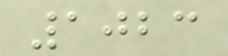1023
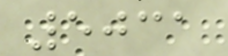5031
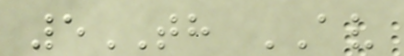5TH AV
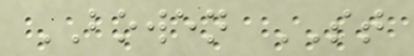BOWEN ST
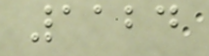1124
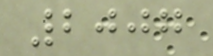2007
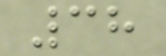38
